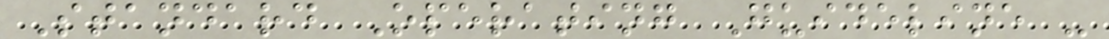Standard Operating Guideline -
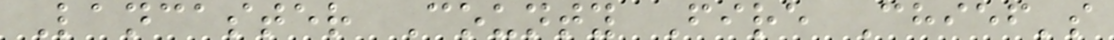Lancaster County Fire Chief's
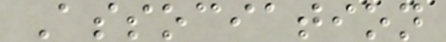Association
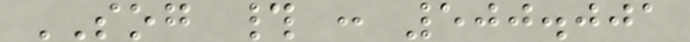SOG # : 500.001
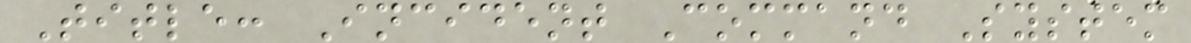Title: Incident Command System
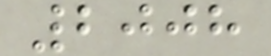2008
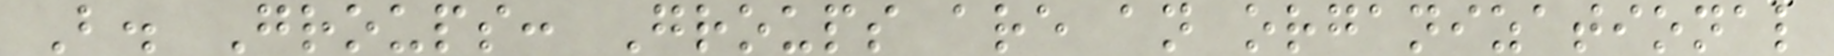B. Groups: Groups are an organizational
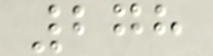278
